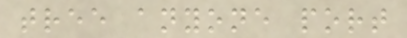tree anyone port
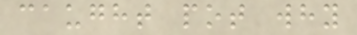caught pot why
